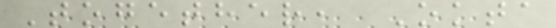Together, Okta
